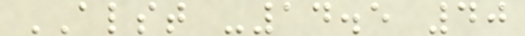ALST -14.5 40
